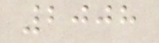2008
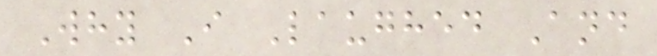Why I Laughed And
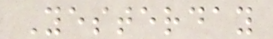Yesterday
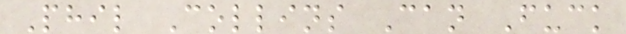Phil Collins Can Fuck
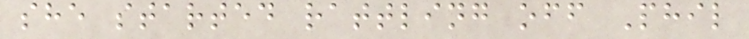she started rattling off Phil
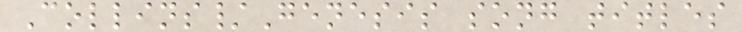Collins/Genesis song titles
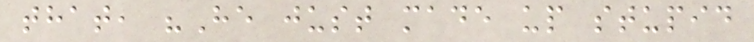that, "He just made up stupid
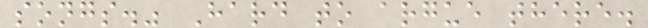songs." Hard to argue there.
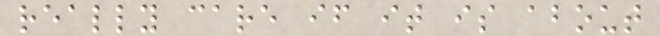really care if it is about
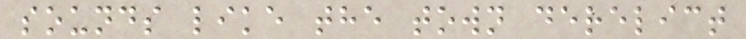sounds like the town derelict
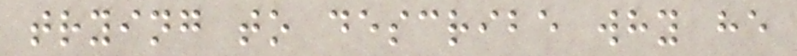trying to describe why he
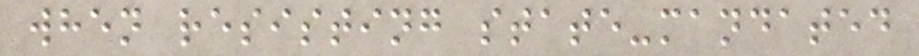when resisting state-mandated
